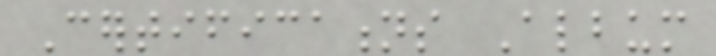Certifications Album
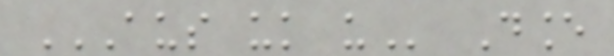AUS UK US Dance
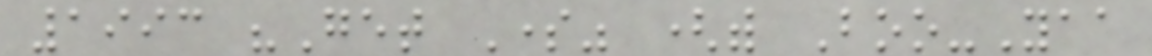1993 "Get Some" (with Boo-Yaa
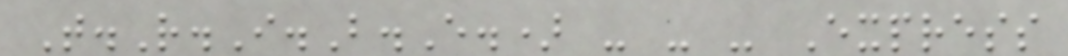T.R.I.B.E.) - - - Express
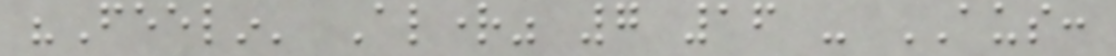"Feelin' Alright" 7 16 - AUS:
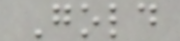Gold
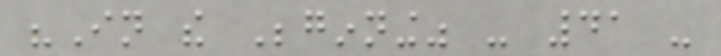"In the Beginning" - 41 -
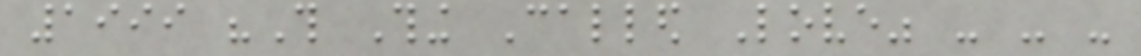1999 "This Thing Called Love" - - -
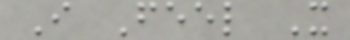I Feel It
